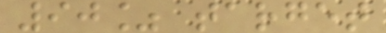90% target
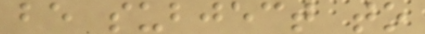be subject to
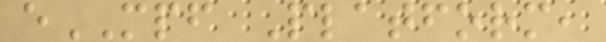eMPF Platform,
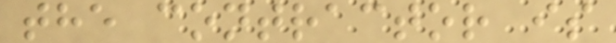the contractor is
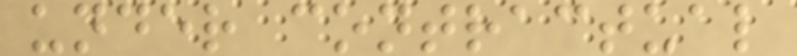under contractual
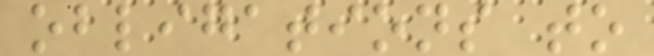obligations to
